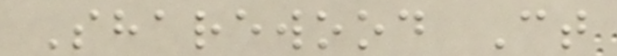Sharewood Ct
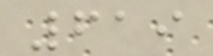619
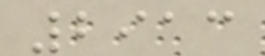2913
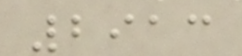2913
